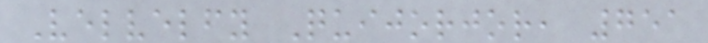Velvelfy Quijorjor, 751
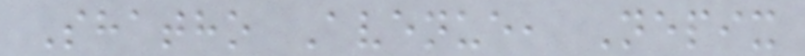Shatho Avenue, Nepix
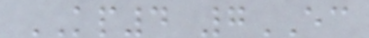KP4 7EC
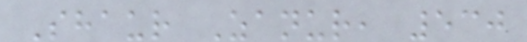Shaur Zanur, 530
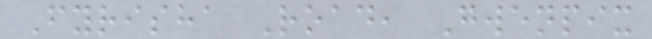Fyrisha Road, Gwenpix
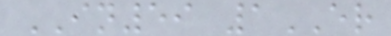IN59 1ER
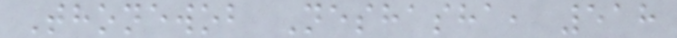Thonewob Neshasha, 518
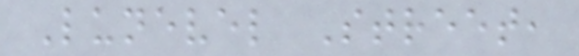Lunevel Street,
